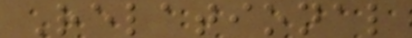Relational
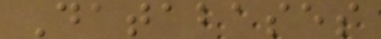Databases
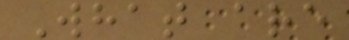What are
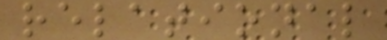relational
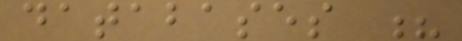databases ?
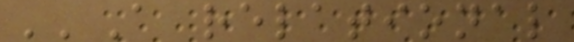''A relational
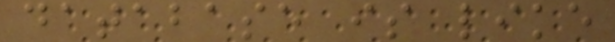database is like
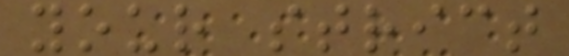your strict
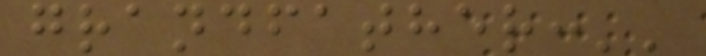grandfather:''
